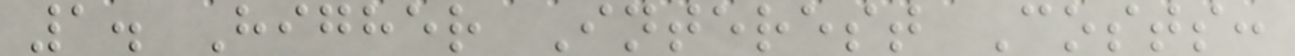1. Higher Interest Costs:
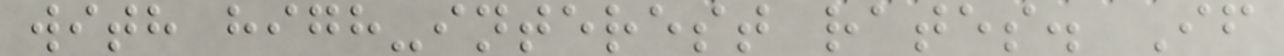with high-interest rates. If
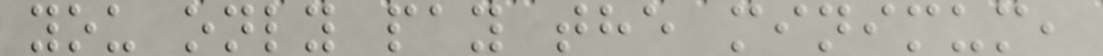you only pay the minimum,
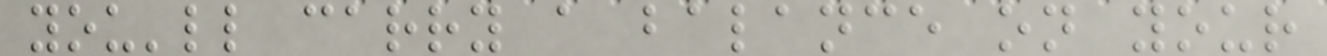you'll carry a balance on your
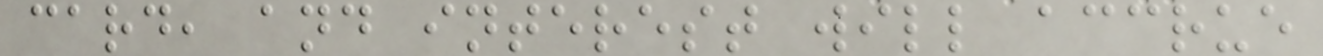card, and interest will accrue
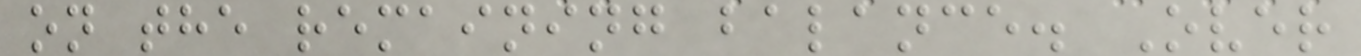on the remaining balance. Over
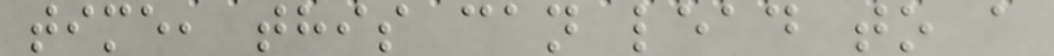time, this can lead to a
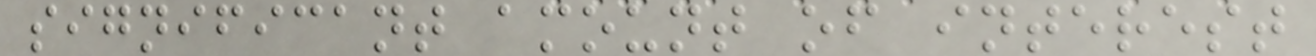significant amount of interest
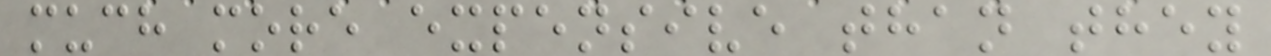much more expensive than they
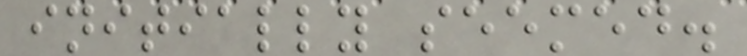initially seemed.
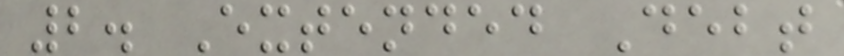2. Extended Debt
